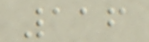116
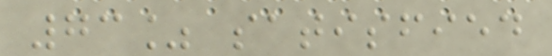73% satisfied
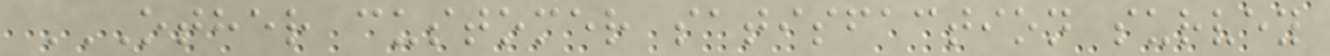OTHER CUSTOMER SATISFACTION SURVEY
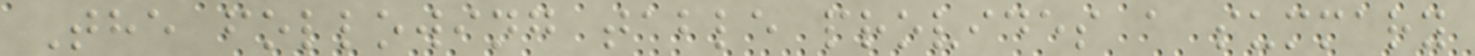The following table provides a summary
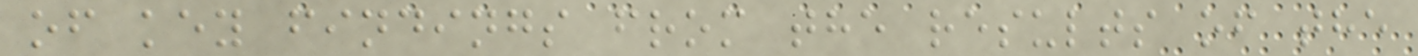of key findings from the results of the
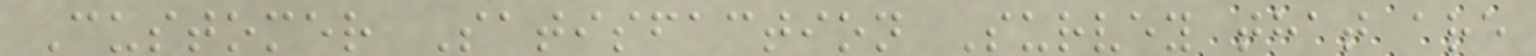Customer Satisfaction Survey that are
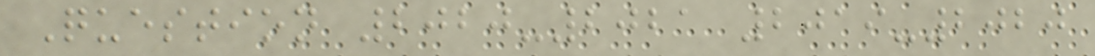Question 2020-2021 2019-2020
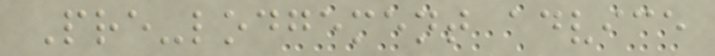Pre-lodgement advice
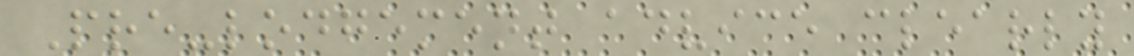Pre-lodgement advice clearly
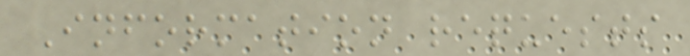Information requests
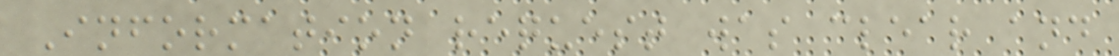Information request was clear and
